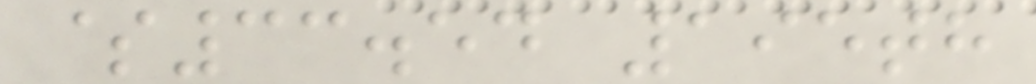$33.54 195th
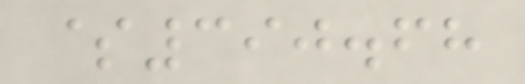$390.68
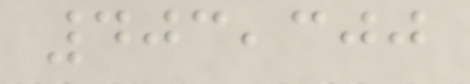403,300
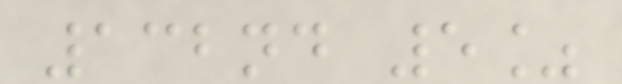132nd 5%
